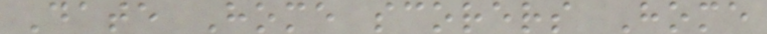Date Home scorers Home
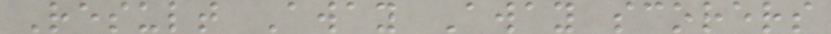Result Away Away scorers
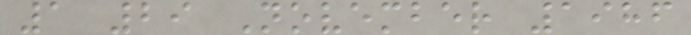1 29 November 1986
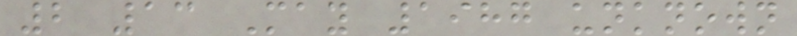2 13 May 1987 unknown
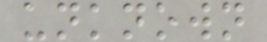unknown
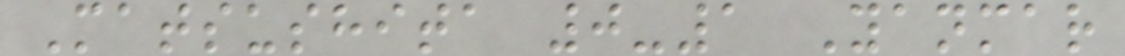Matsushita 0-1 Yanmar
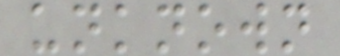unknown
